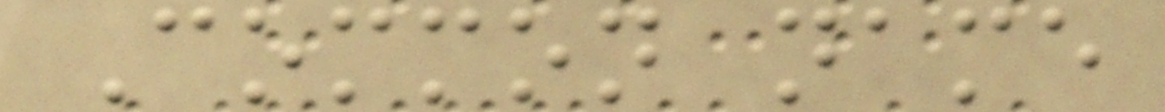Common name
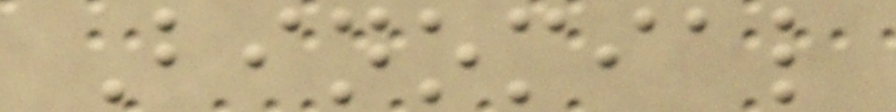Binomial
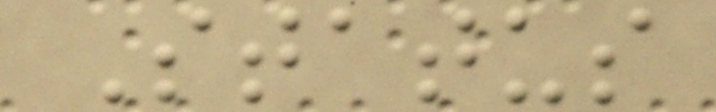Status
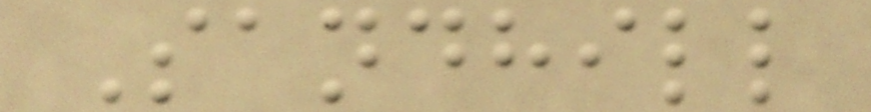Sandhill
